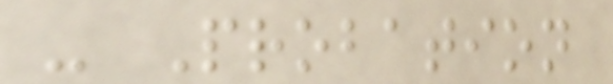- Probation
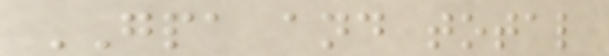GPA and total
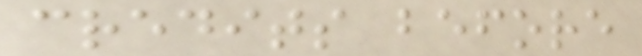credits before
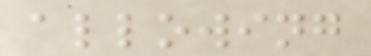allowing
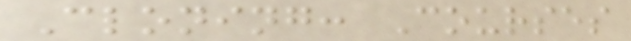Cloning: Courses
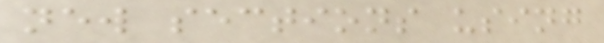new sections using
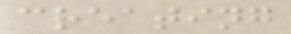creating
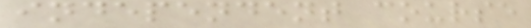independent course
